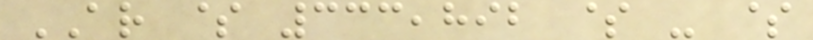AR $ 333,892 $ - $
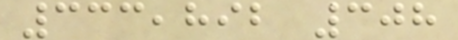333,892 308
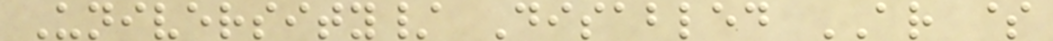University/ Disabled AR $
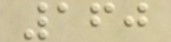160
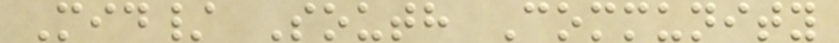Mid/ South Community
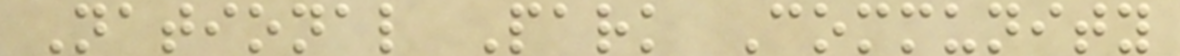National Park Community
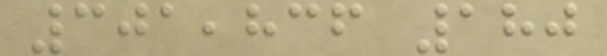301,836 180
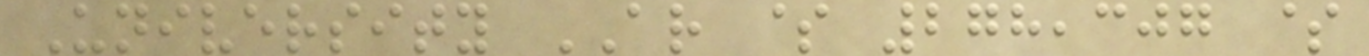University AR $ 278,307 $
